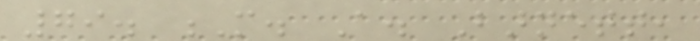79. M. A. Barnett,
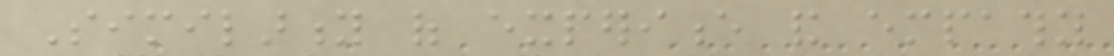Similarity of experience and empathy
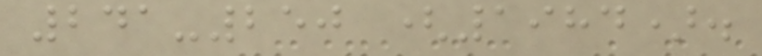241-250 (1984).
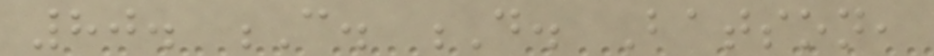80. C. D. Batson,
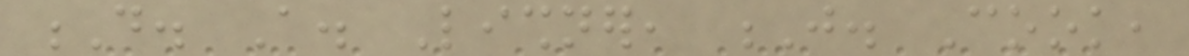D. A. Lishner, J. Cook,
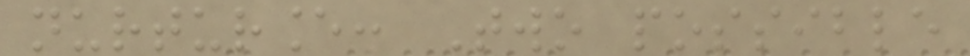nurturance: Two possible
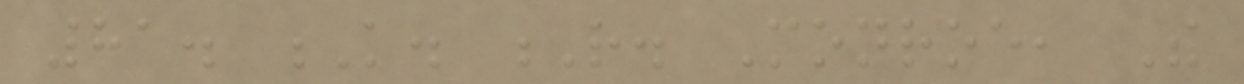81. K. R. Monroe, The
